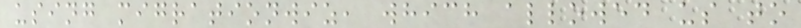using migrationwiz, which allowed us to
